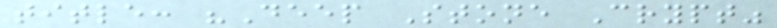title: "Deep Stone Crypt"
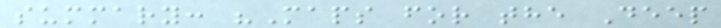summary: "Maps for the Deep
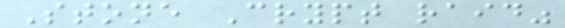Stone Crypt raid"
